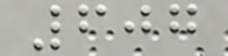607
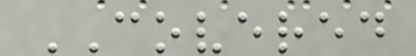COVERED
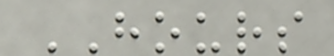HOURS
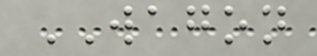WAGON
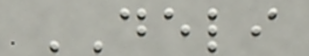DELI
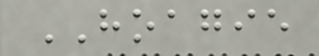HOAGIE
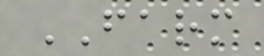FARM
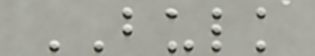BULK
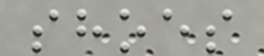shoes
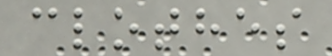clothes
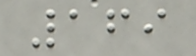169
